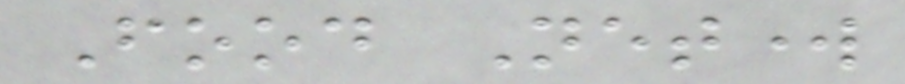Food Network
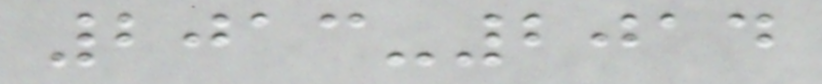2013-2014
